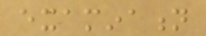examination
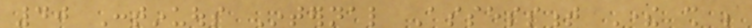40 Continuous Internal Assessment There shall be
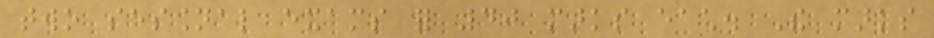two sessional exams for 40 marks each. The marks
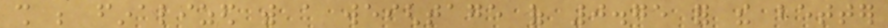shall be finalized with a weightage of 0.75 for the better
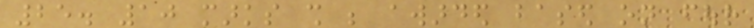25. 10 marks shall be awarded based on four
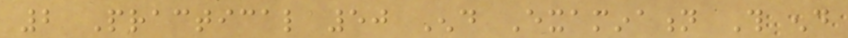2 Practical 50 End Examination This end
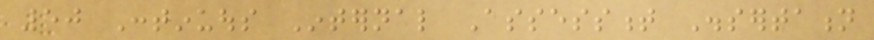50 Continuous Internal Assessment Dissertation
